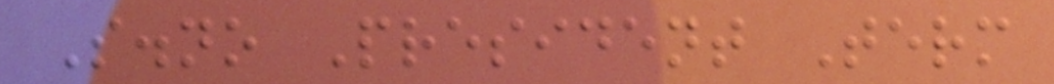S.no President Term
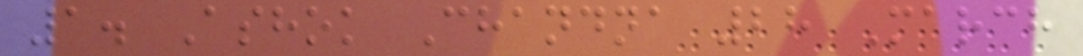1. Ashok Chandna 28 March
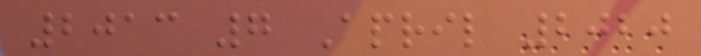2013 7 April 2020
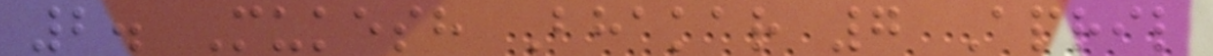2. Mukesh Bhakar 7 April
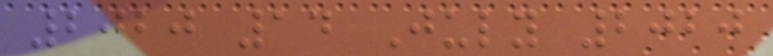2020 14 July 2020
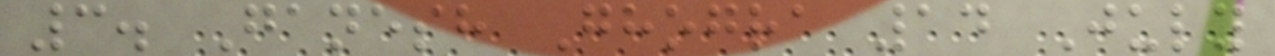3. Ganesh Ghogra 14 July
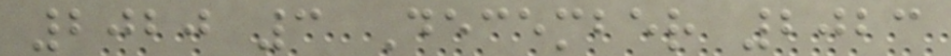2020 3 December 2023
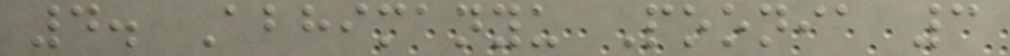4. Abhimanyu Poonia 3
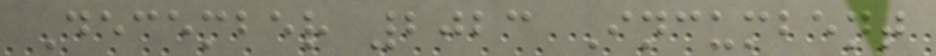December 2023 Incumbent
